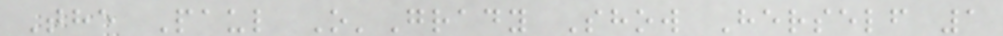The Paul O'Grady Show Herself 1
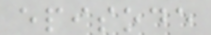episode
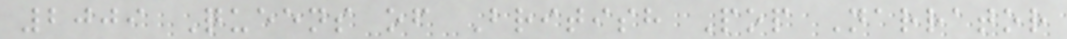2009 Queens of British Pop Narrator
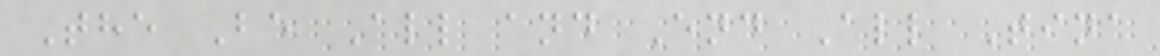The Be All and End All Tina
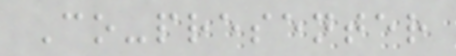Co-presenter
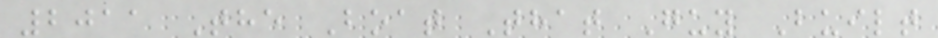2011 The Boat That Guy Built
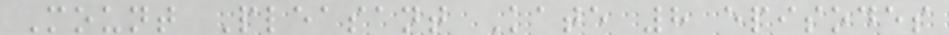Mount Pleasant Kate 8 episodes
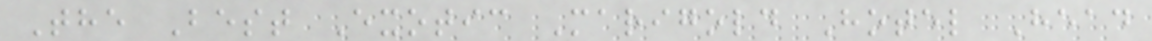The Best Exotic Marigold Hotel Head
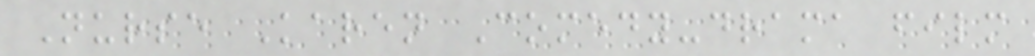Nurse Karen Comedy-drama film
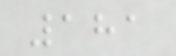181
